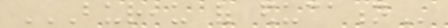BUREAU OF EDUCATION
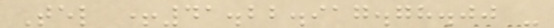Tel +41.22.917.78.00 -
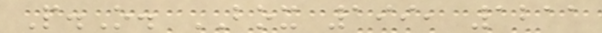P.O. BOX 199, 1211
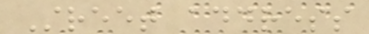Street address
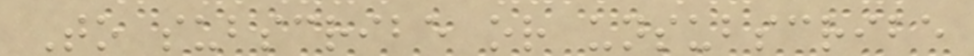To subscribe or unsubscribe
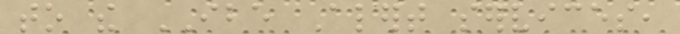to the IBE Alert services,
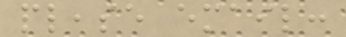please email:
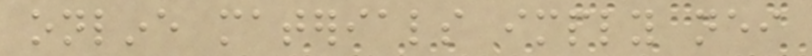online materials imply neither
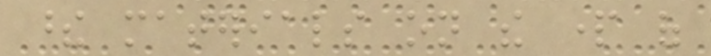these materials on the part of
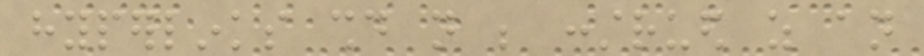hyperlinks should not be construed as an
